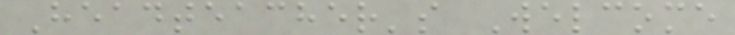Headteacher's Welcome
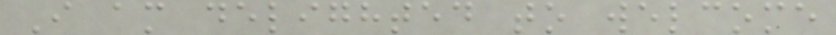I am delighted to welcome
